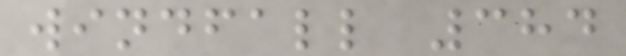windfall 384
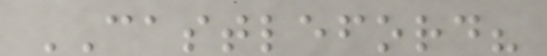CASTLEFORD?
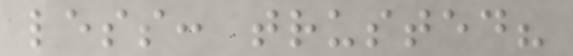less: trusted?
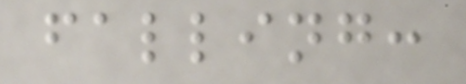falling:
